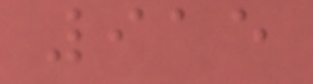915
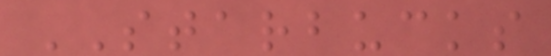STARBUCKS
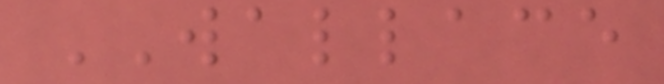WALLACE
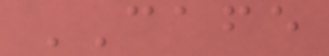CAFE
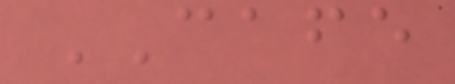CAFE
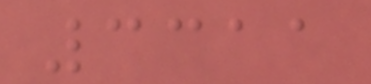3311
